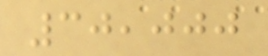30,000
